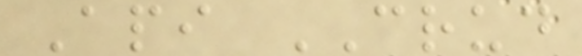Api CRUD
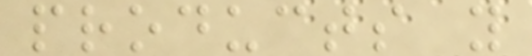products y
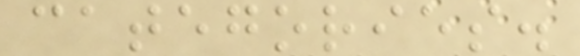categories.
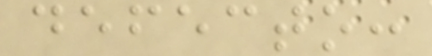defecto:
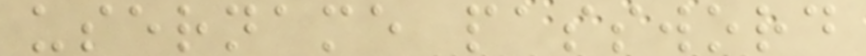username password
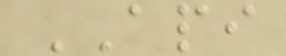API
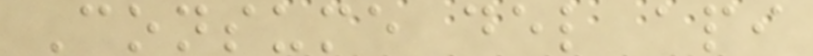Consume del api
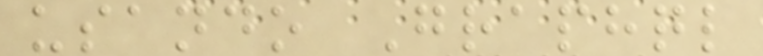usando Graphql
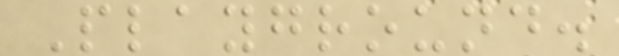Playground.
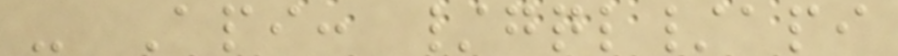- Api: /gql/api
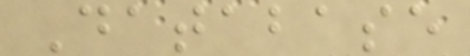Database
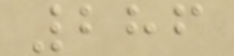286
